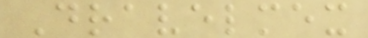Dravelmex
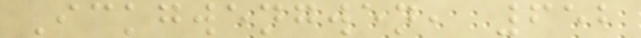Ickgwengwen, 652
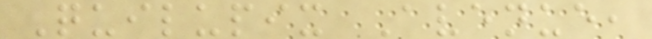Quilupix Avenue,
